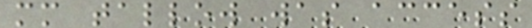mm tallow was access
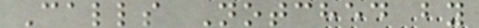Calls Notched by
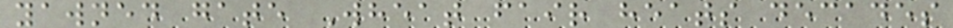yawned gate Wheat fair heats decades
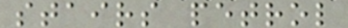stairs petrol
